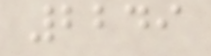2249
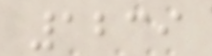1239
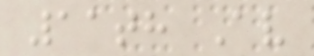11th Av
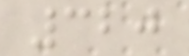320
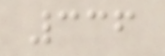336
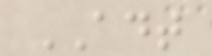ADT
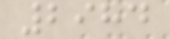2984
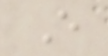E
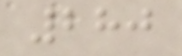280
